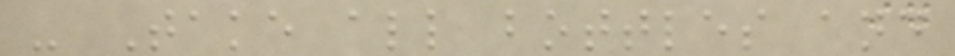- Take all bottles and
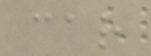car
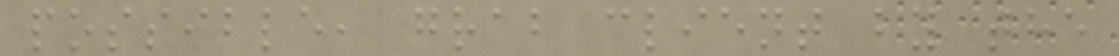possible, grab client by the
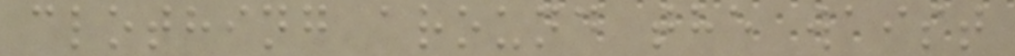clothing around the waist
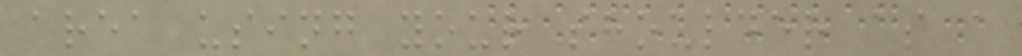area using your shoulder as a
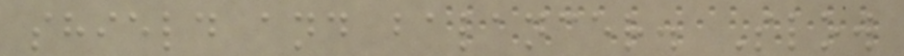shield and balancer. Slow
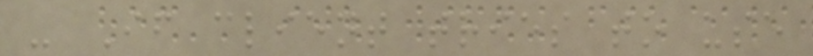- If client tries to use
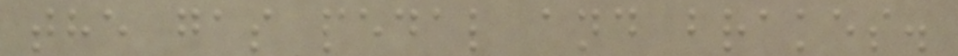the gas pedal and brakes.
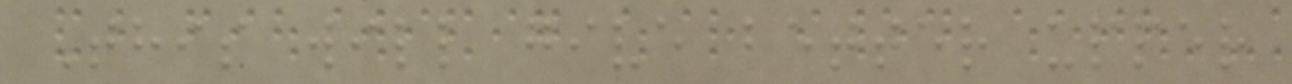This will give better upper
